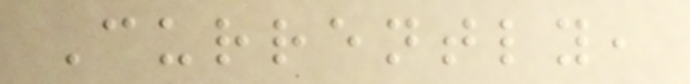Currently,
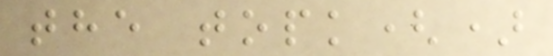the topk()
